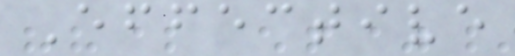Effective
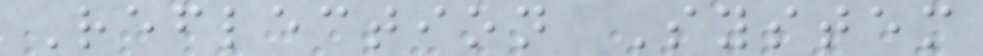Reflection System
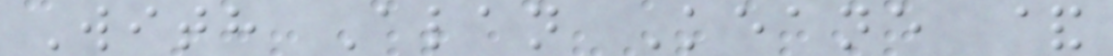With Alan Keane &
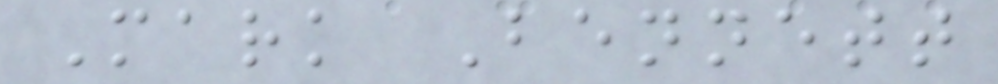Mark Bennett
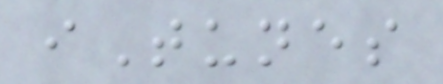iTunes
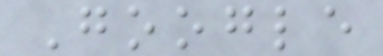Google
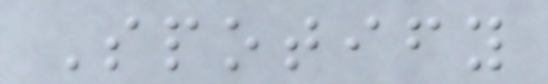Spotify
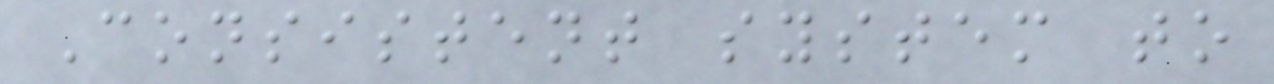Consistent system to
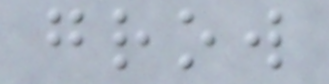grow
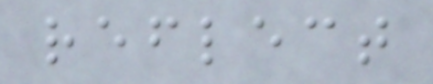reflect
